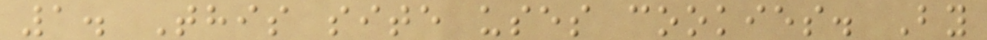1. This site uses cookies. By
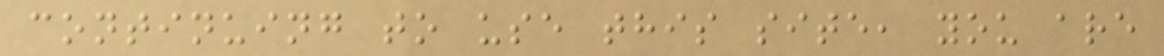continuing to use this site, you are
